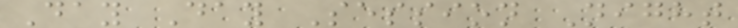Day Day Session Night
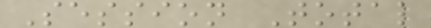Session Total
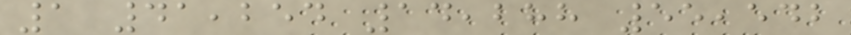1 41,254 14,288 55,542
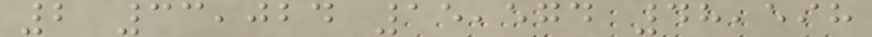2 33,024 15,574 48,598
